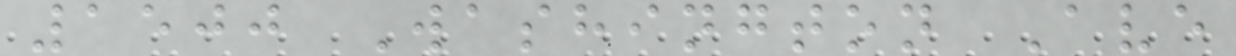1500 Washington Ave
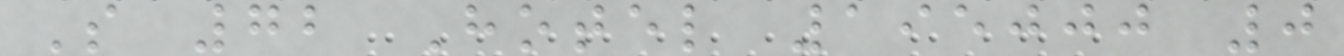S 72 Hotel 195000 0
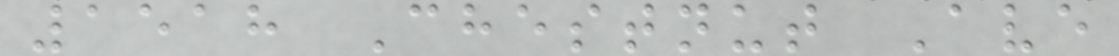1518 Chestnut Ave
